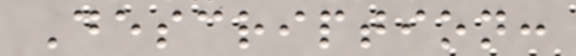Description:
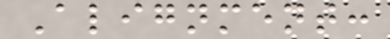Alignment:
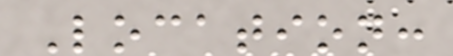Location:
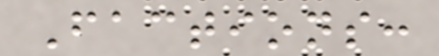Factions:
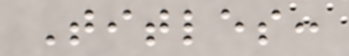Titles:
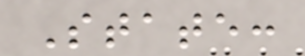State:
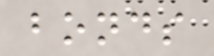bonds
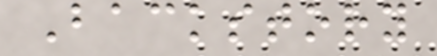Backstory
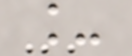_
